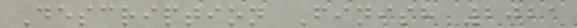Description Finish 2021
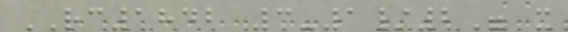RC1842 3-1/2" x
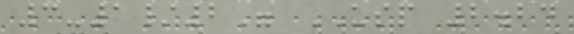3-1/2" USP 2.24
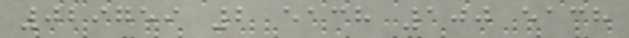029759 2 each 100 each
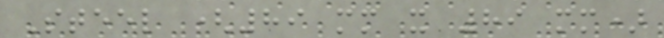Steel (89 mm x 89 mm)
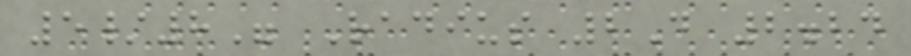5/8" Radius 2D 2.24
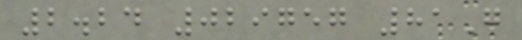2.24 029757 81G
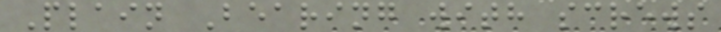Plain Bearing with screws
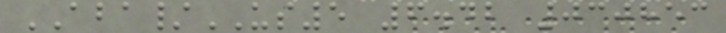ABA/US5 6.42 030853
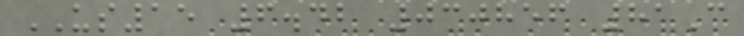US15 6.42 030856 81C
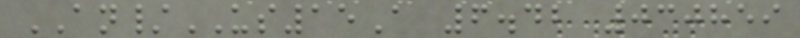AN/US15A 6.42 030859
